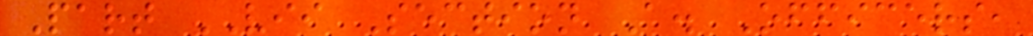Part VII Section A. Officers,
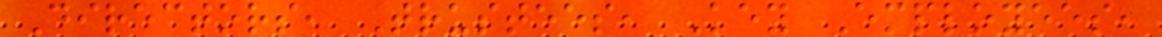Directors, Trustees, Key Employees,
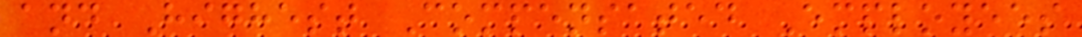and Highest Compensated Employees
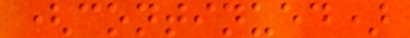(continued)
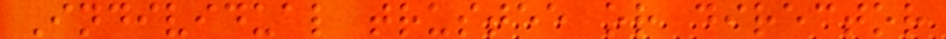Individual trustee or director
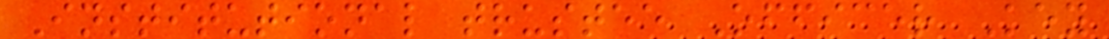Institutional trustee Officer Key
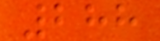288
